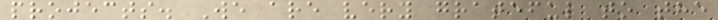projects. We are very grateful to the
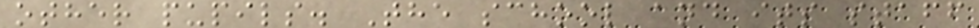other pupils. The school and its staff
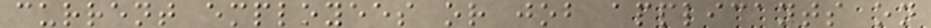current employees or job applicants on
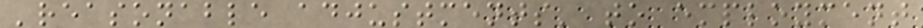'reasonable adjustments' to employment
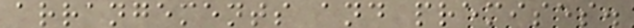arrangements and premises.
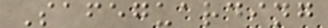Safeguarding
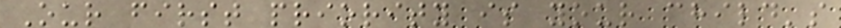Our first priority is your child's
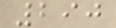290
